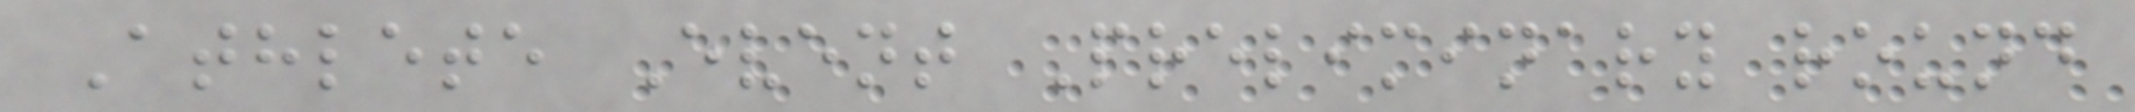Athlete Event Preliminary round
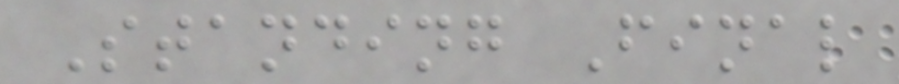Standing Final
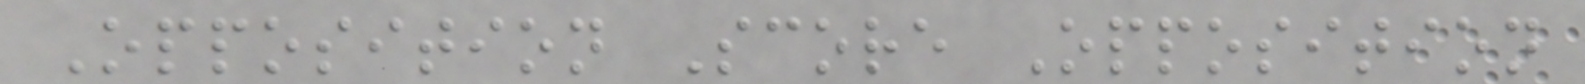Opposition Score Opposition
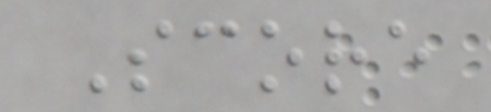Score
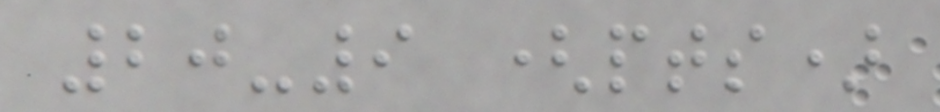20-9 (pts)
